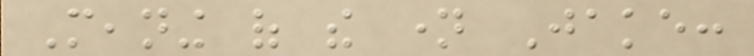Meaning of the name Jake:
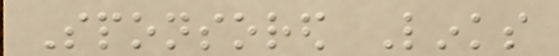Sponsored Links
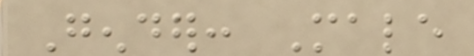Gender: Male
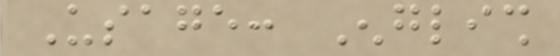Usage: English
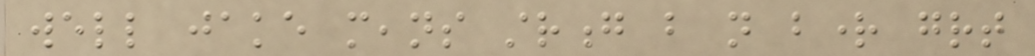well jake means strong but not bright great
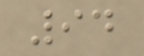94
